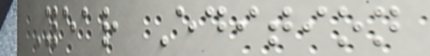Year Edition
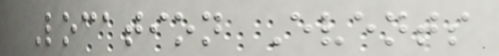Location Events
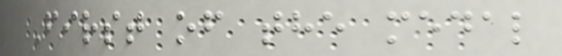First of the medal
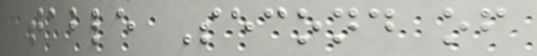table Second of
